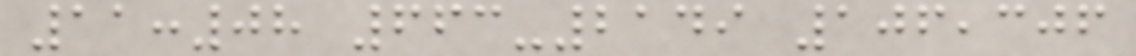11:08 663-2149 106,306
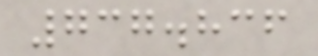737.836
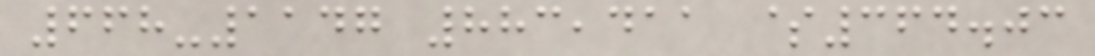668-1147 883,411 $364.03
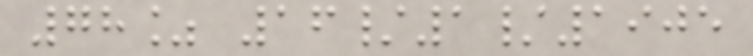78% 16/1/1905
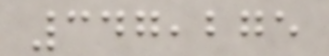347,275
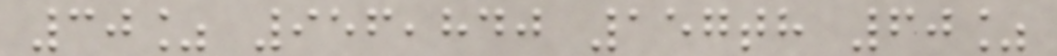30% 956,840 157th 60%
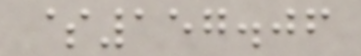$157.06
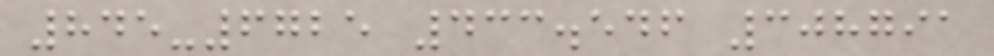845-6725 433.546 308791
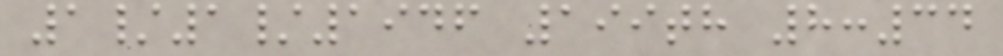1/1/1946 199th 8:34
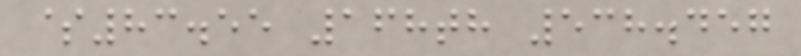$83.55 168th 538.457
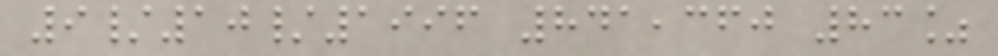9/10/1996 841,360 83%
